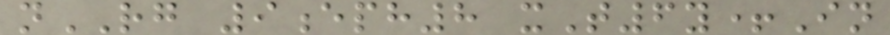nRG 9eph8 xT6y+In
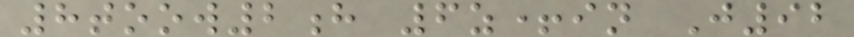8toow2h 6z+in J92
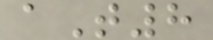aT8
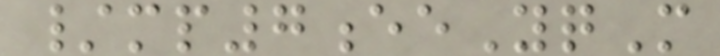/mp7eeYqM
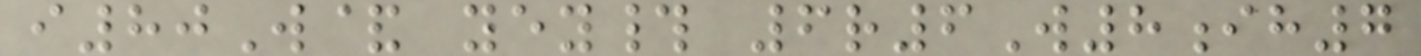i80W& yey# 6r6W8ih7
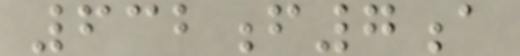632f7a
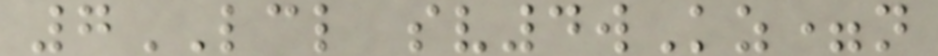7LCL sv4wKz=n
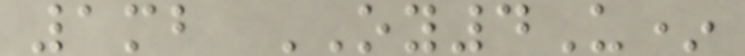1mb OY4U*
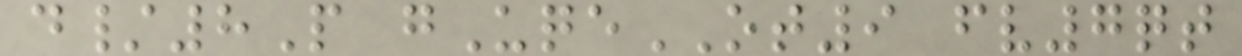d/8P gUqeOT9 fv7qt
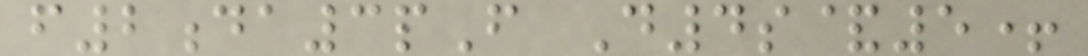f2da3pF D4s&5+
